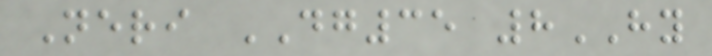Neri DG35 8HY
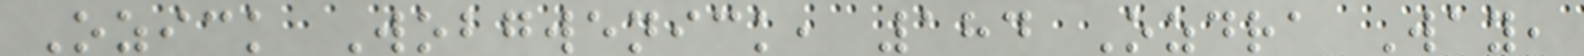Ozick Wobgwenick, 184 Ozdra Way,
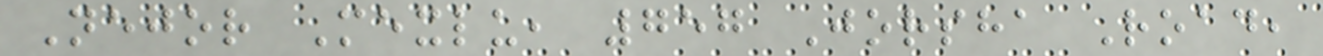Nejor Mexlu, 757 Jorsha Road,
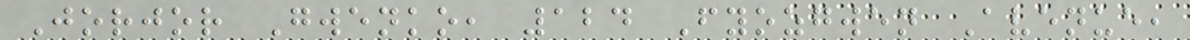Jorjor Gwenko, 124 Fyozgwen Avenue,
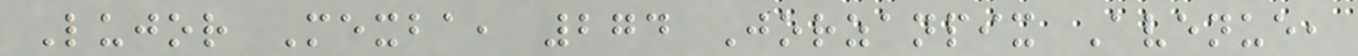Lujor Mexba, 274 Jorzanpix Avenue,
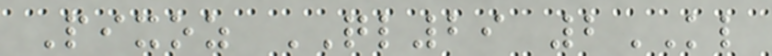Pixoz QL29 2KL
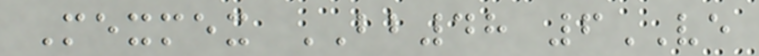Mexmex BB48 6VE
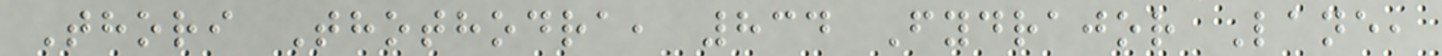Thori Thothodra, 834 Fydrajor Lane,
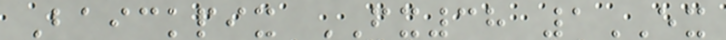Baickpix FX38 1EX
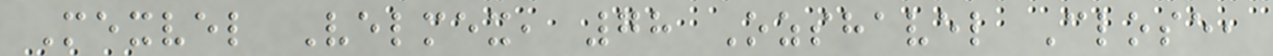Mexvel Velmex, 78 Ozshavel Close,
